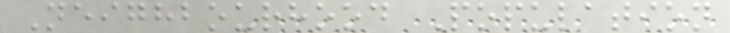Neighbourhood Population
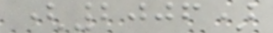(2006)
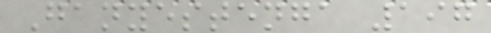Ganyestenga 197
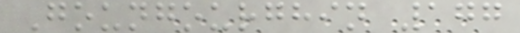Goungourghin 177
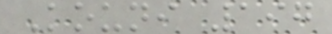Kouni 197
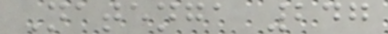Natenga 247
